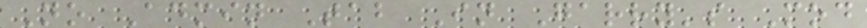No Admin Tab In Garry's Mod
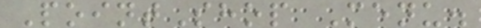PointShop Menu.
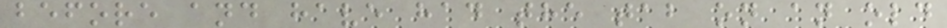before and have had the tab on an old
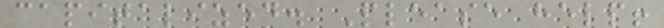capitalized. Please help!
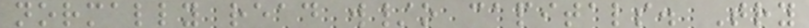normally read w/o capitals. Try
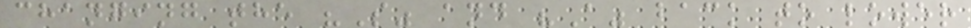changing the "S" and "A" back to lower
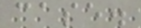case.
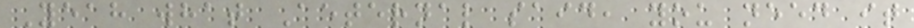Yeah what Aeternal said, you need it
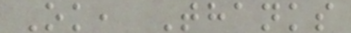Ok, Thanks
